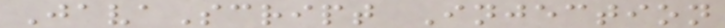JavaScript Injection
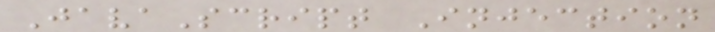JavaScript Injection
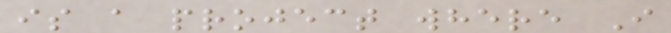is a project where I
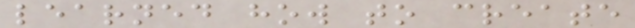learned how to create
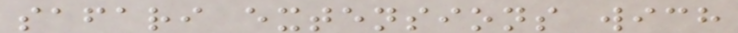safari extensions wich
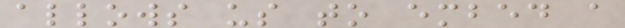allows us to embed a
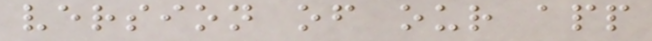version of our app
